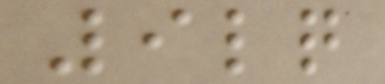9lq
